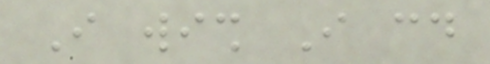I wish I could
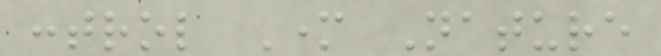control Mother Nature
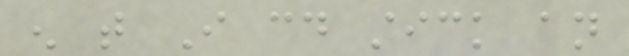enough that I could stick an
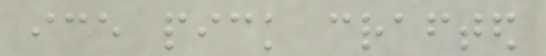ice pick crafted
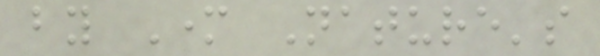by Mother Nature's
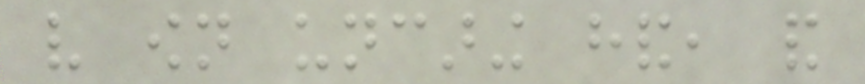very own uncaring hand, and
